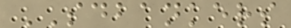SDBANKERS
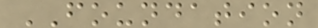FOUNDATION
